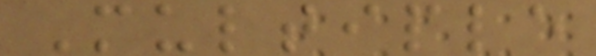Multiple
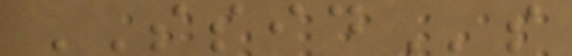SSIDs
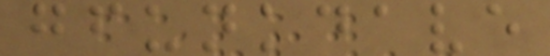gfunkdave
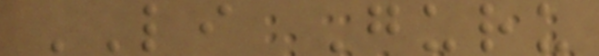LI Guru
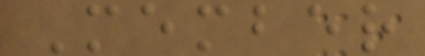Member
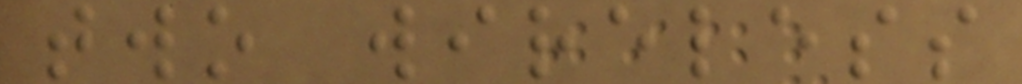two wireless
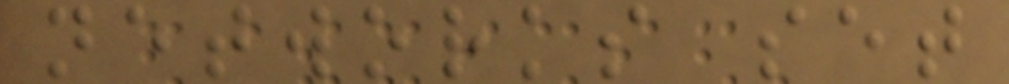networks set
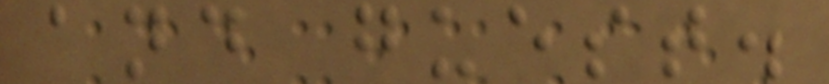and guest.
